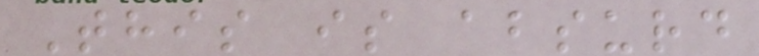This is absurd
